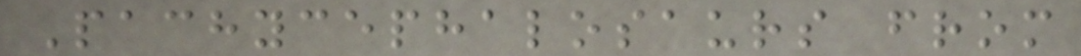Pachycephalosaurs from
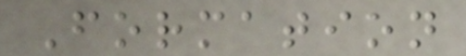Formation
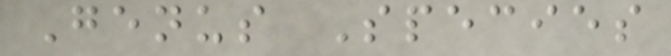Genus Species
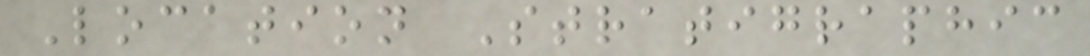Location Stratigraphic
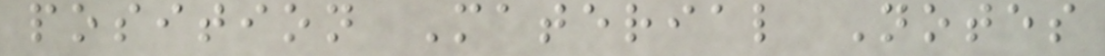position Material Notes
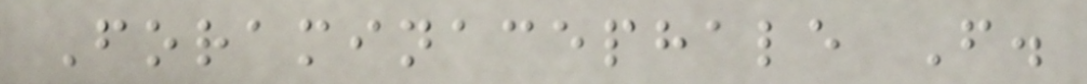Foraminacephale F.
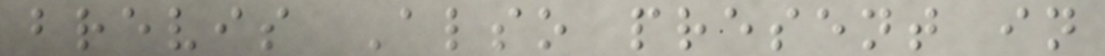brevis Also present in
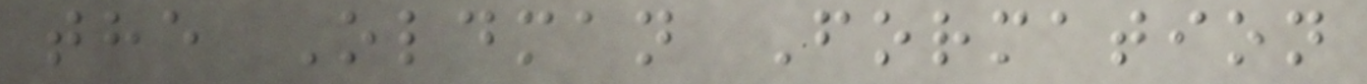the Oldman Formation
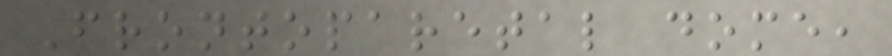Frontoparetal dome,
